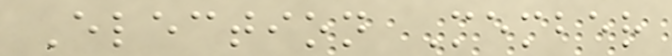Election Member
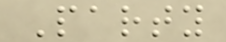Party
